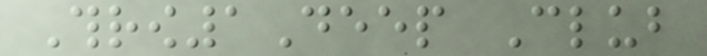Throw1Deep Club
